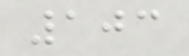103
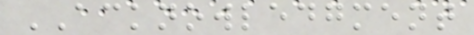ACKNOWLEDGMENT
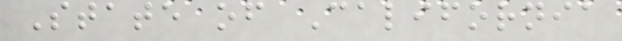State of California
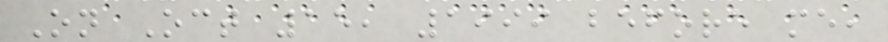On Oct 15, 1999 before me,
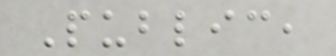Public,
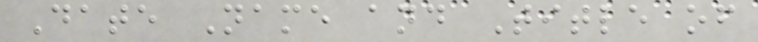Date Name and Title of
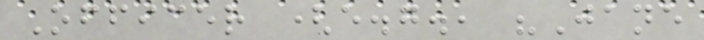Officer (e.g., "Jane
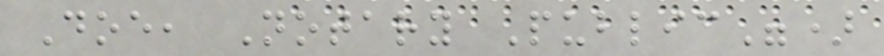Doe, Notary Public")
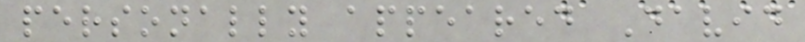personally appeared David
